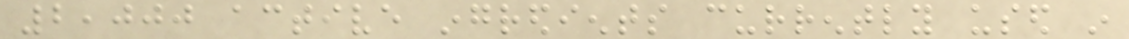2,000 active ingredients currently used in
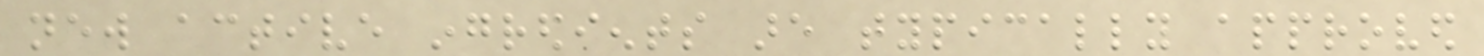new active ingredients are typically approved
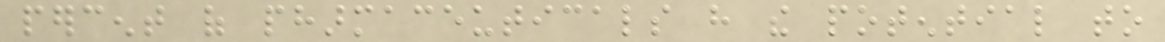percent of pharmaceuticals have the potential to
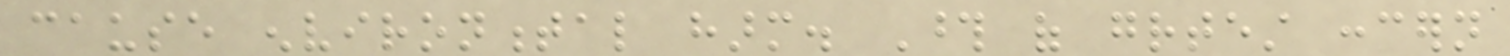cause environmental harm. Those of greatest concern
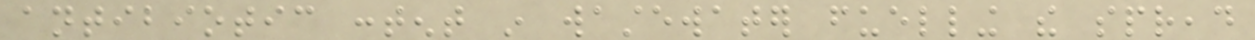antibiotic content in wastewater fuelling the spread
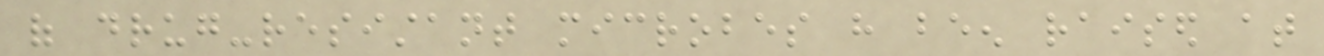of drug-resistant microbes have been raised at
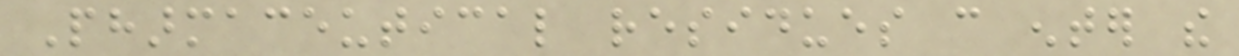Pharmaceutical residues can enter the
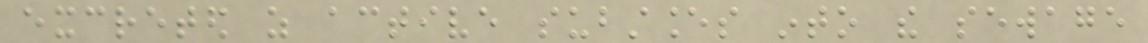excreted as active substances into the sewage
